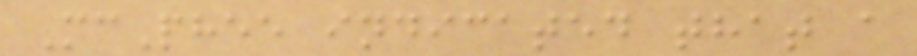McPhee indicated that a
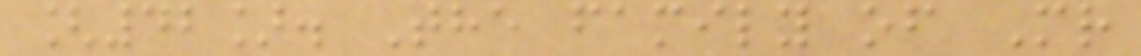[42]. The family of Mr
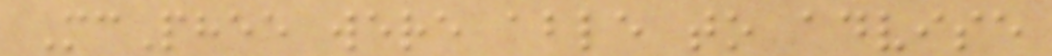McPhee were able to advise
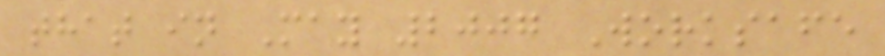that in May 2007 Worksafe
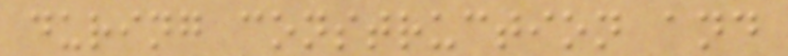during construction and
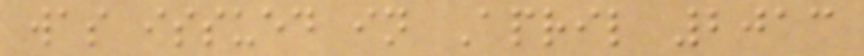was issued in April 2013
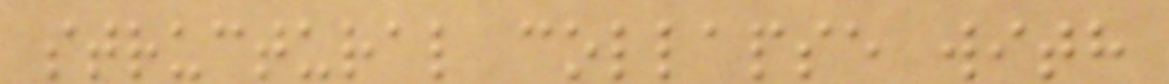structural collapse with
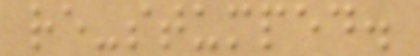re-stumped.
